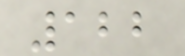122
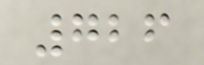726
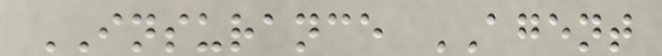INSURANCE AGENT
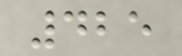425
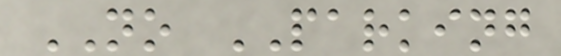NO PARKING
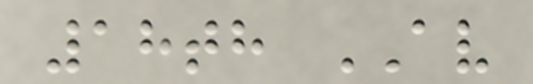18th AV
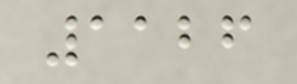1126
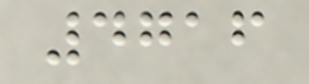4716
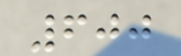600
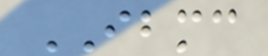IBMC
